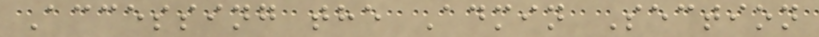Accessing the Admin Section
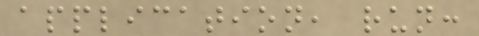application, run:
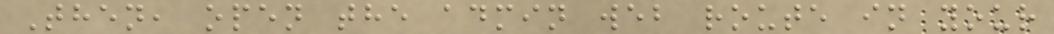Then, open the admin web route in your
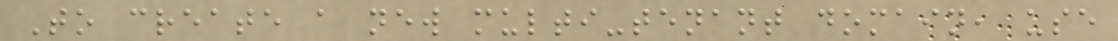To create a new multi-tenant domain, use
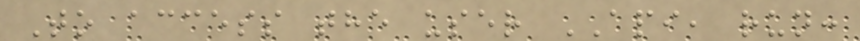To access the user API, run:
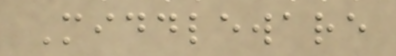Middleware
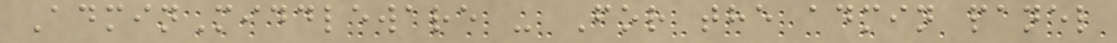AdminMiddleware - For the admin panel
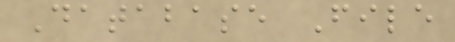Database File
